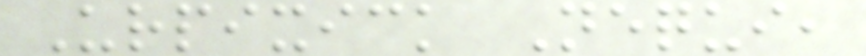Urpixick Nequi,
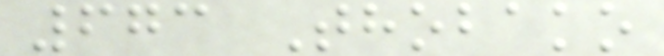673 Thobako
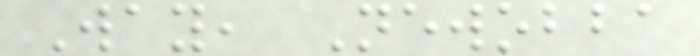Way, Newobba
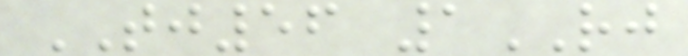TJ56 1RJ
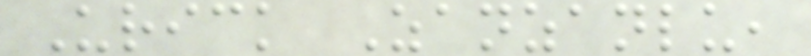Urick Zanzanlu,
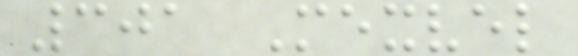301 Mexvel
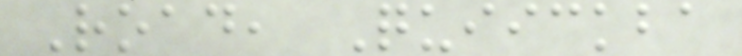Road, Quiickba
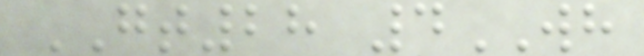GT28 4WH
